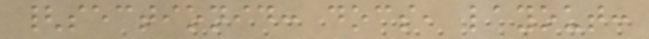{sectionid: docs, layout:
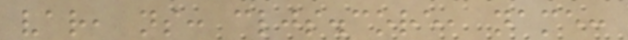var, ns: cljs.core, name:
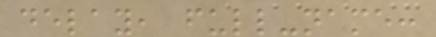delay, full-name:
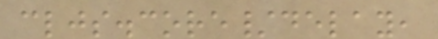cljs.core/delay,
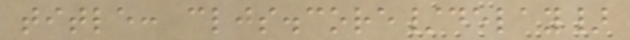title: cljs.core/delay}
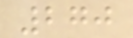270
